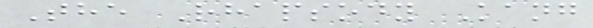The Rhapsody Kang
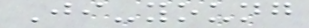Ji-young
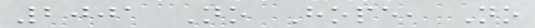2001 No Hope, No
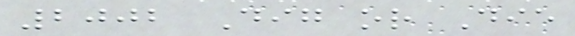2002 Dig or Die
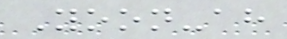Yoon-ah
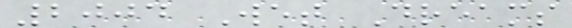2004 Wet Dreams
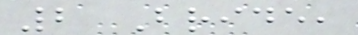2 Bride,
